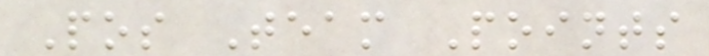Pos Team Points
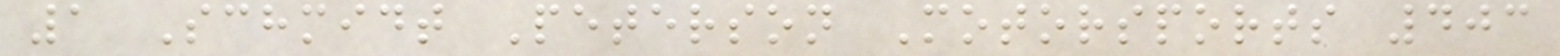1 Schmidt Peterson Motorsports 403
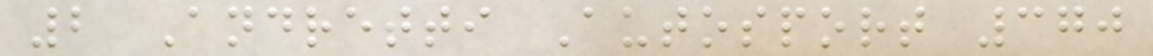2 Andretti Autosport 370
